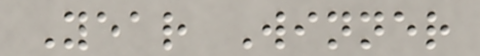Year Winner
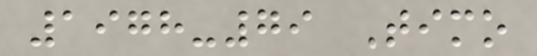1978-79 Timo
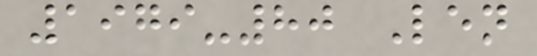1979-80 Len
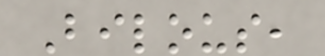Bilous,
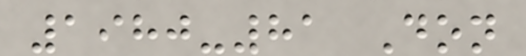1980-81 Don
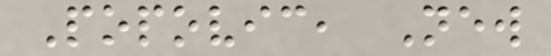Popovic, New
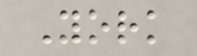York
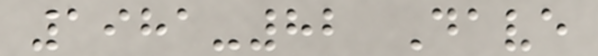1981-82 Dave
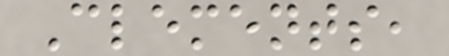Clements,
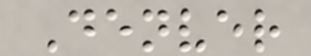Denver
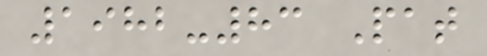1982-83 Pat
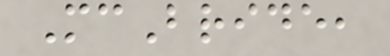McBride,
